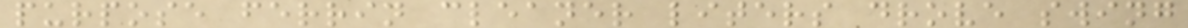purpose ferrin cleaner liters drove swing
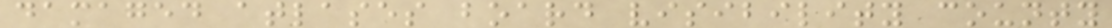damaged atlases board visibility county
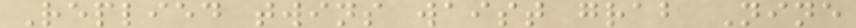Replied twins waist grab Nine
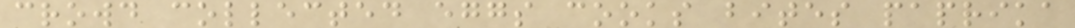crowd collected eggs cooks bites paprika
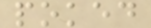poked
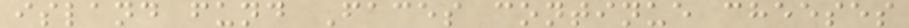island fund Faces continue cheeses
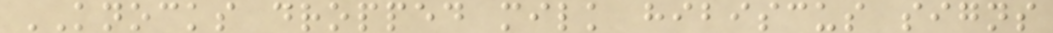KNOCKS dropped milk hibiscus signs
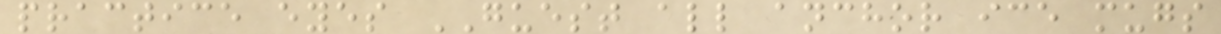practice eyes GUEST all anchor ice mugs
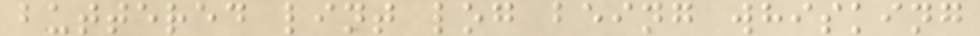buttered lint log being whisking
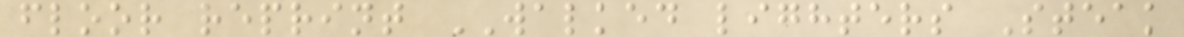floor reprint WALKED lighters Steak
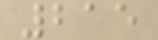215
